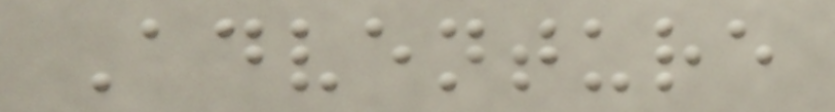Adventure
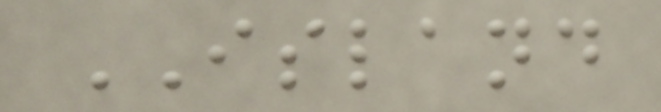ISLAND
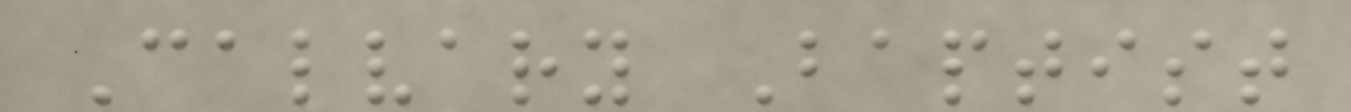Calvary Baptist
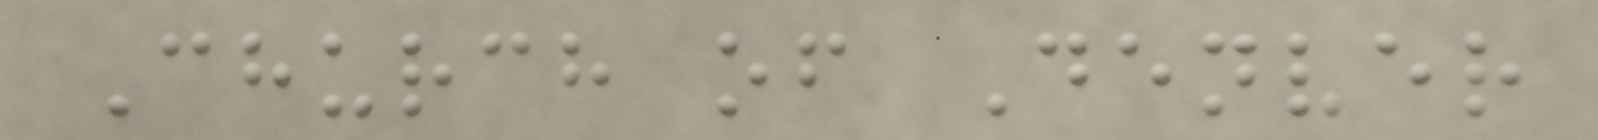Church of Denver
